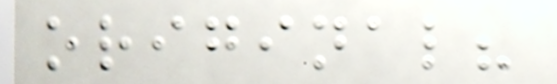original?
